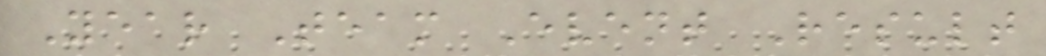Year Team Event Result
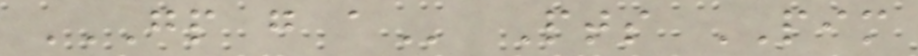GP G A Pts PIM
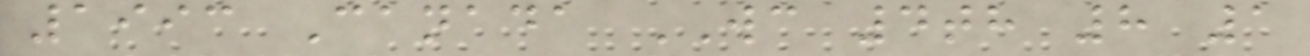1993 Canada WC 4th 8 1
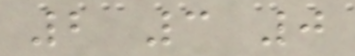2 3 0
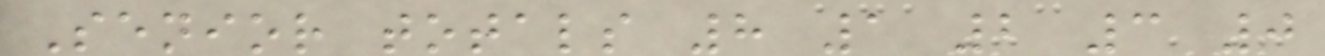Senior totals 8 1 2 3 0
